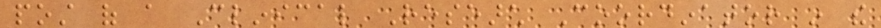post of a Clinical Research Coordinator in the
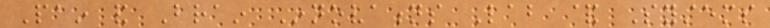Pain and Brain Innovations Lab & Systems
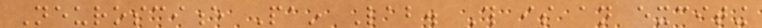Neuroscience Pain Lab. This is an exciting
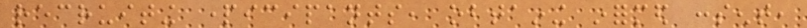recruiting participants, obtaining informed consent,
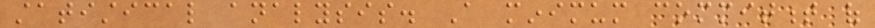statistical analysis. A minimum commitment of
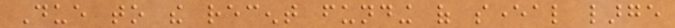Due to the recent funding of several large
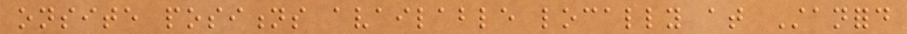onsite positions available locally at Stanford
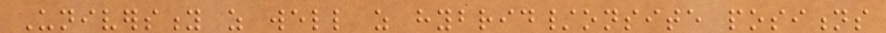University as well as hybrid/onsite positions
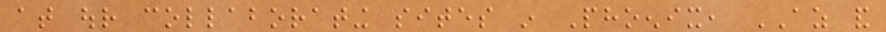at our collaborating sites in Phoenix, AZ and
